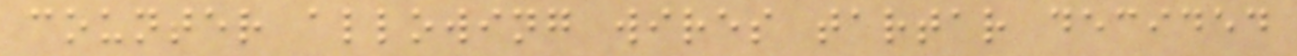counter allowing wires tartar decided
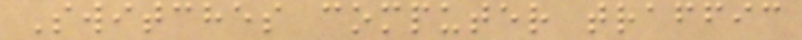Switches computer traffic
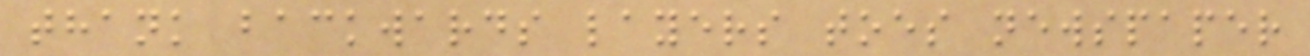thank backwards layers toes newspaper
